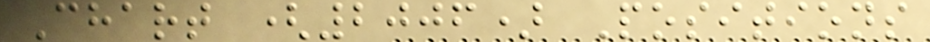Chart (2006) Positions
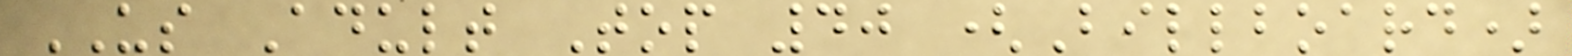US Adult Top 40 (Billboard)
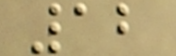12
